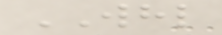WHL
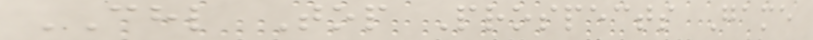CHL Top Prospects Game
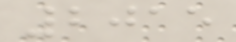2015
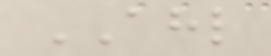AHL
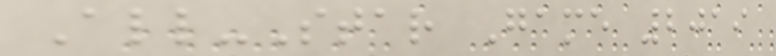All-Star Game 2019
